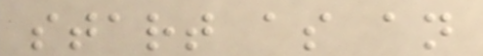start as an
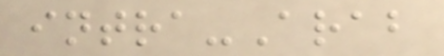intra-Arab
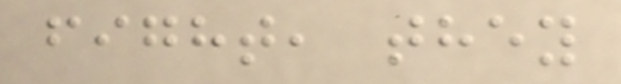fight, they
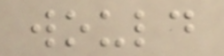would
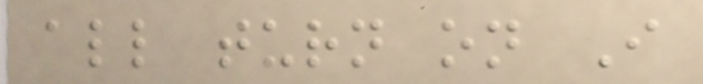all turn on I
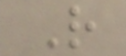R
